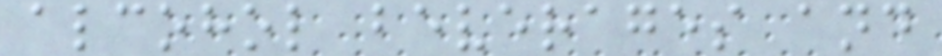alcohol beverages and
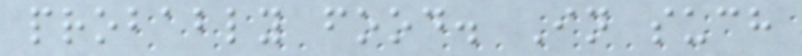probably food. In such
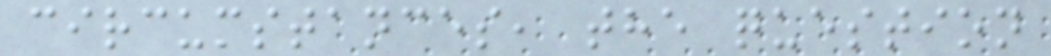circumstances, the question
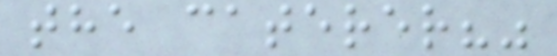the caterer?"
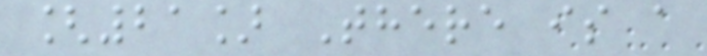[21] There is a
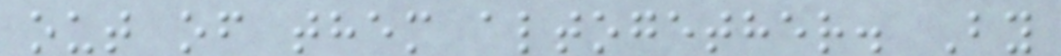out of them altogether. By
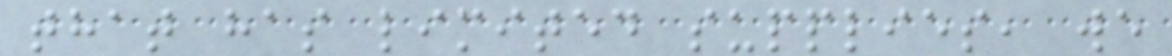that has limited supplies, we
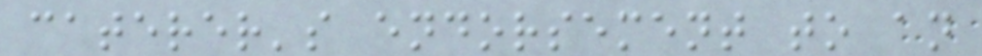caterer's endorsement to an
